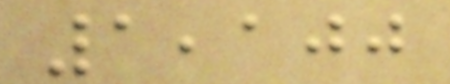1,100
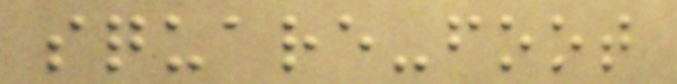square-foot
